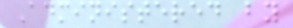Administered by
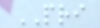PRI
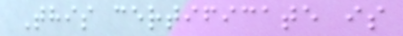This certificate is
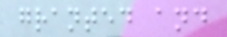granted and
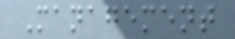Management
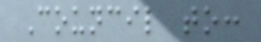Council to:
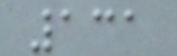131
